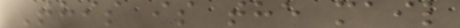This is the mail
